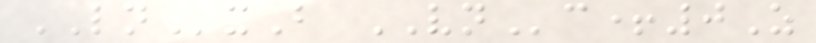LNxB VNc+0Z
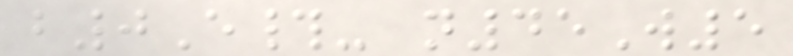b0E#- n45W5
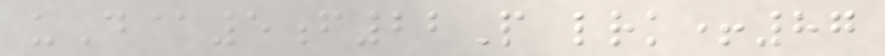uD@5f22P lrk+87
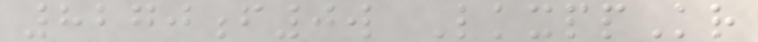8270f0w LkxppKr
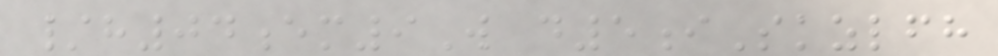/h04em9W d5iSkzlfh
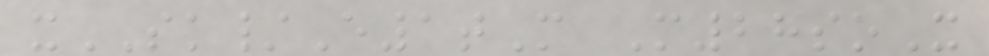xSK/E1tM M28soX
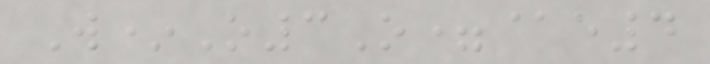W*O3O=@e4
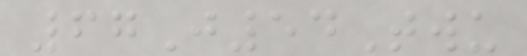67J54Twu
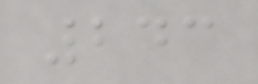243
